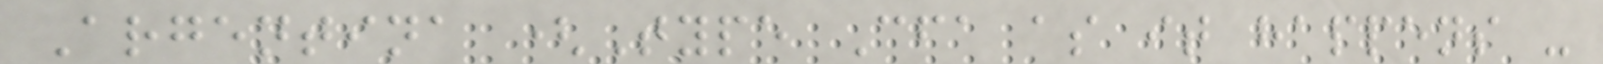Argentina (Type Cfa as it happens -
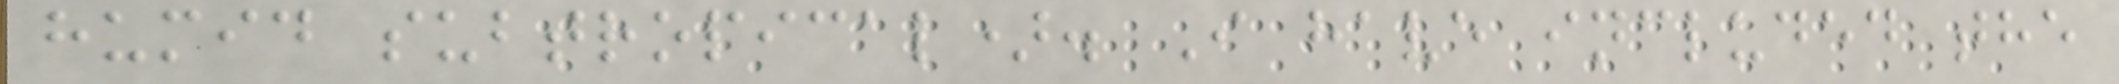humid subtropical). I have included the
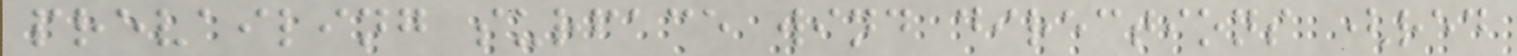prevailing surface wind directions (red
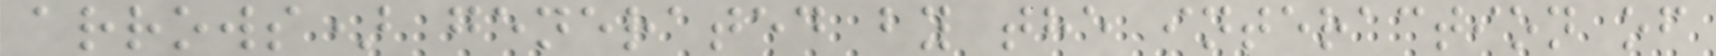arrows) generated by the interaction of
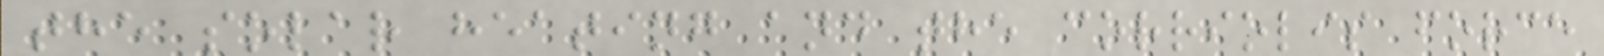the solar heating and the corriolis force
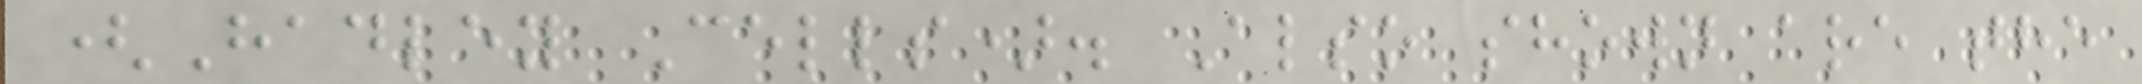(Hadley Cells). Also shown are the
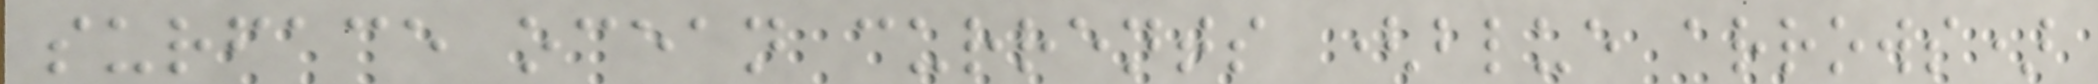surface ocean currents (blue arrows)
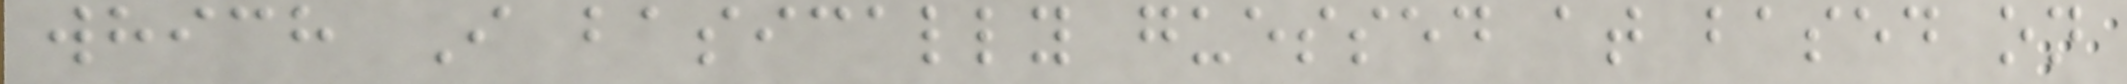which I basically guessed at based on
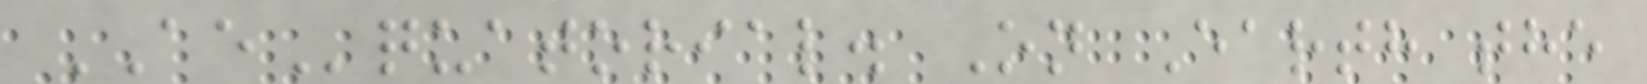AEquatorial. On Earth the
